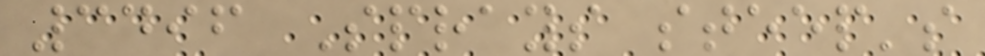3496 Sprays steep's
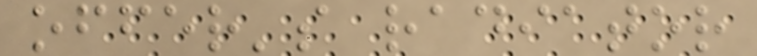offer's radiator
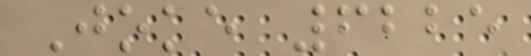Joke 6225
